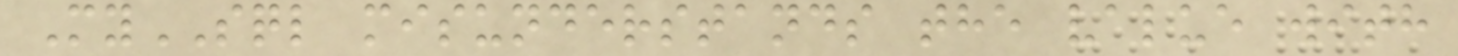MySQL misunderstands the value with
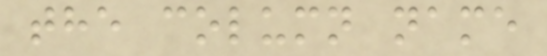the column name
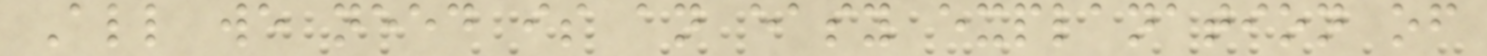All we need is an easy explanation of
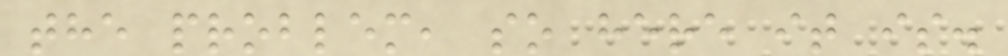the problem, so here it is.
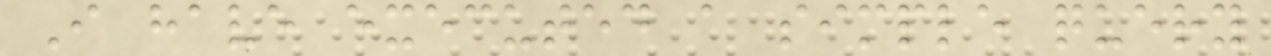I have executed a simple query
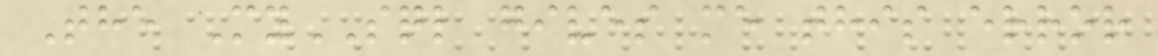The MySQL gives me this error
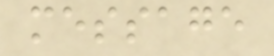message
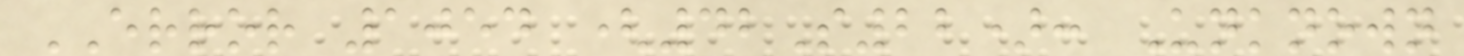ERROR 1054 (42S22): Unknown
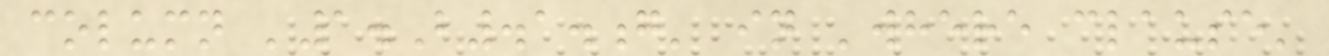column '1.B.1.g' in 'where clause'
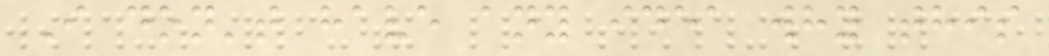I don't have any idea why this
